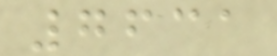7631
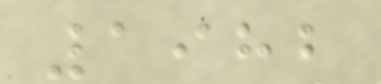1982
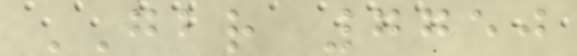GBR 7750
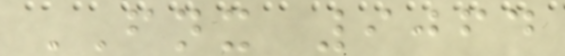FNX 9064
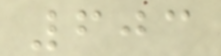603
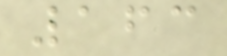163
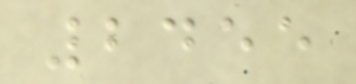2455
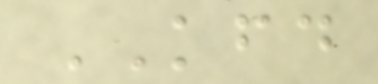KFD
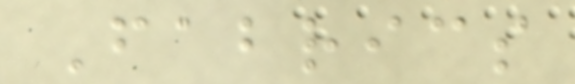Fabrics
